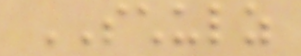SCHULZ
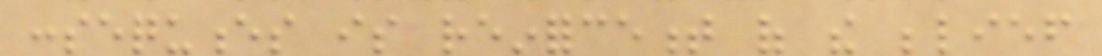consequences is reinforcement of the belief
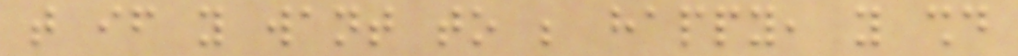that if you want to be happy, you should
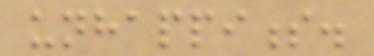unhappiness.
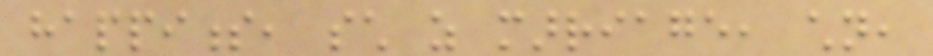happiness, such as marriage, children,
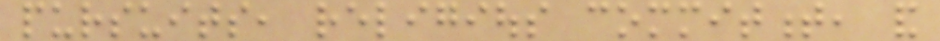pursuits, religious commitment, and
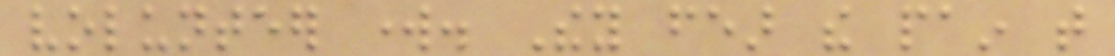volunteer work. They fear the pain that
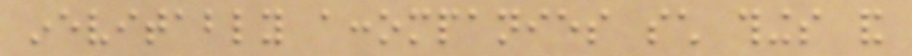inevitably accompanies such things and
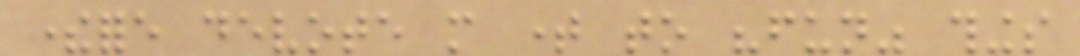therefore devote more time to "fun" things
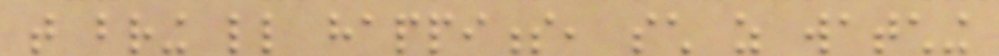that bring little happiness, such as watching
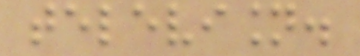television.
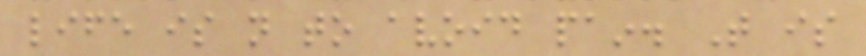life is not to avoid pain. That is
